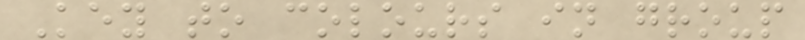Key to colours in group
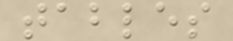tables
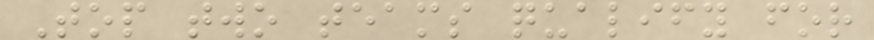Top two teams qualify for
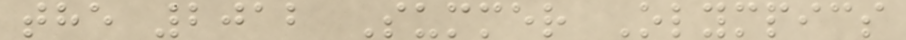the 2012 Summer Olympics
